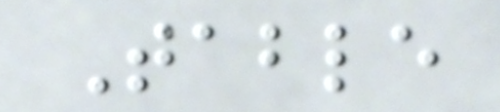Table
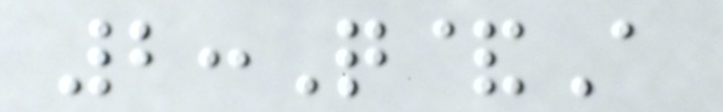2:Q&A
